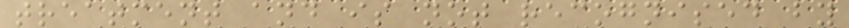treatment and is not recognised by
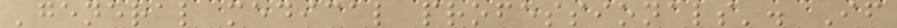'general medical professionals'. If
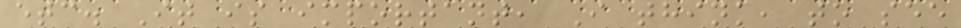etc. It is important, I think, to see
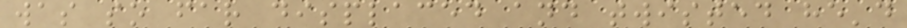was so far displaced and twisted he'd
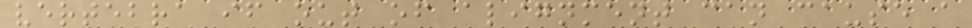vertebra if out of alignment can cause a
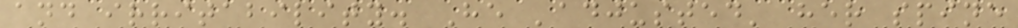and irritability. He 'adjusted' her spine
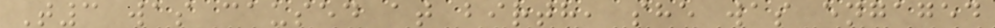T3 was caused at birth, she was engaged
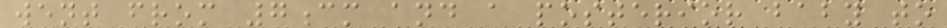went from 7cm and a posterior baby to
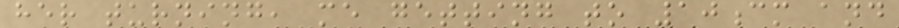her turning, me getting to 10cm and
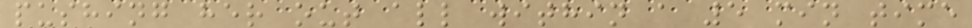pushing her out all within a 5 min time
